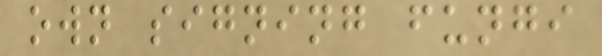own signing fungi
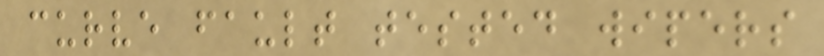curve fault tested wipers
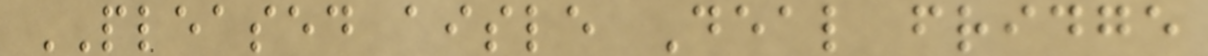PLEASED aisle Deal fridge
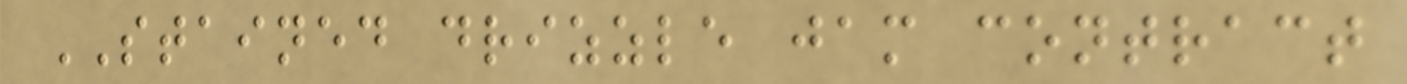STAINED drizzle jam contract
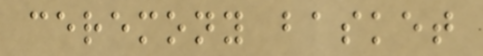ceremony basket
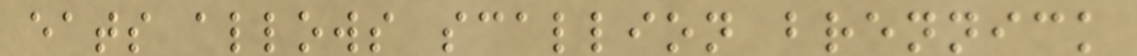eats allows scallion brennick
